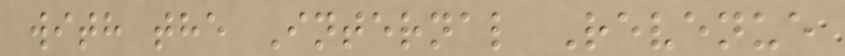with the Internal Revenue
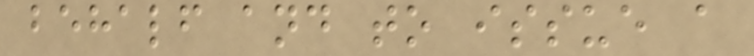behalf and to issue a
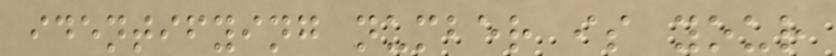identifying number is your
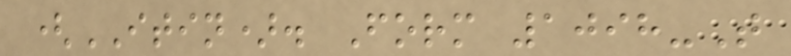(ITIN). Form 1098-T
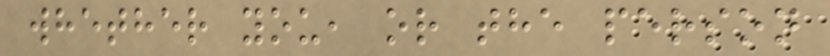whether you, or the person
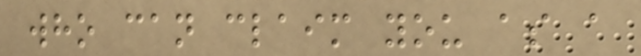who can claim you as a
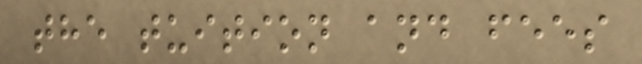the tuition and fees
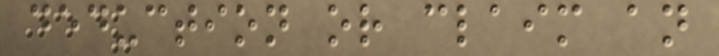deduction or claim an
